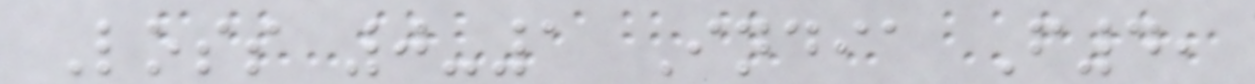Loss 0-1 India F4,
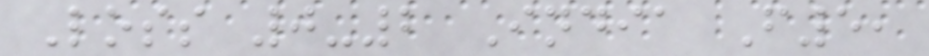Loss 0-2 India F5,
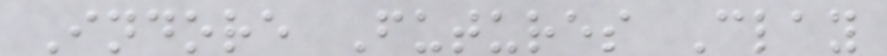Indore Futures Clay
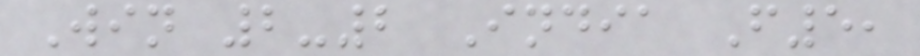Win 2-2 India F5,
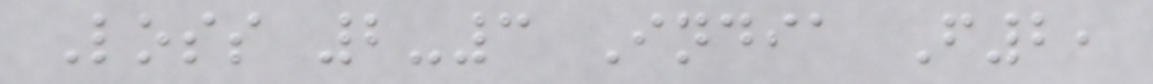Loss 2-3 India F2,
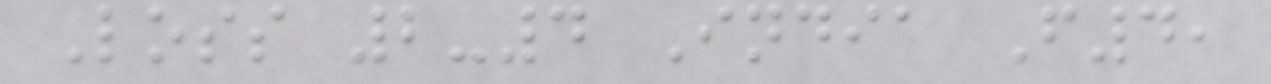Loss 2-4 India F4,
